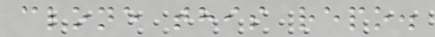clone this repo.
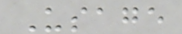Usage
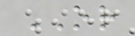OR
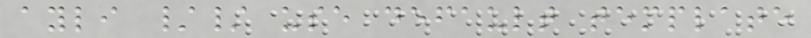ayli // use default template
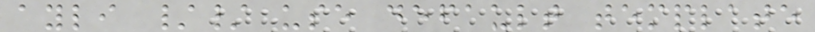ayli // use default template
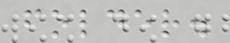folder.
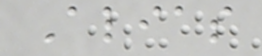Alias
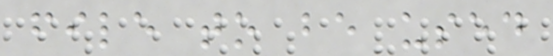file to be used
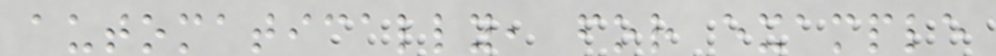automatically, for example
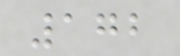172
